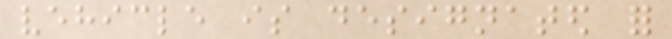vehicle is designated for
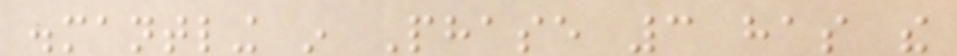dismantling in Phase 3 has the
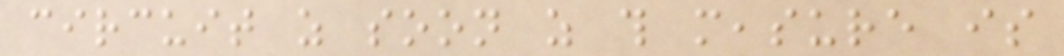circuit as soon as this measure is
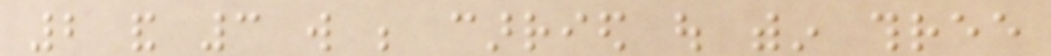2 and 3 will be carried out within three
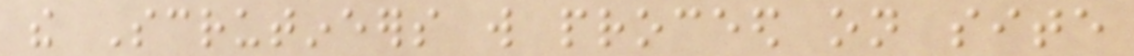the Scrutineers will proceed on site
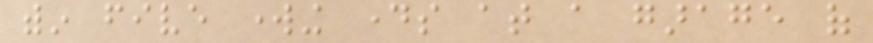within five working days at a garage of
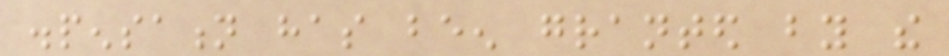dispensation has been granted by the
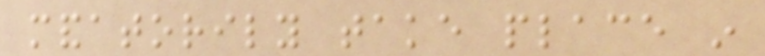mandatorily take place in
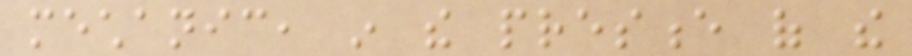mechanic, in the presence of the
